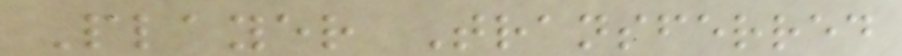Player Transferred
